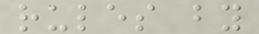rules by
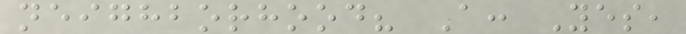neighborhood? A: Yes,
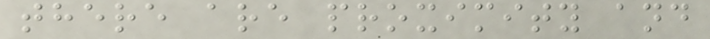there are proximity and
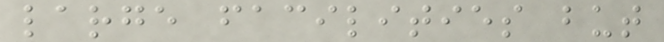large facilities but
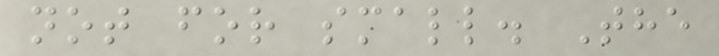not for small. The
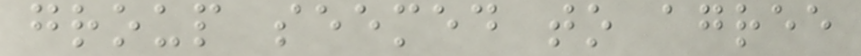group seemed to agree
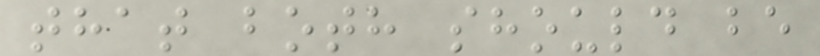that both should be
